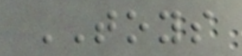TOYS
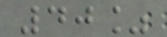40%
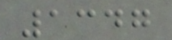1347
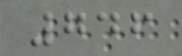746
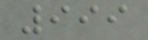999
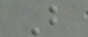B
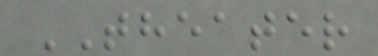THEATER
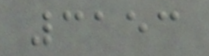3153
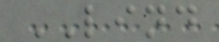LIND
